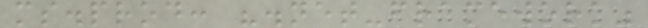ms.prod: ".net-framework"
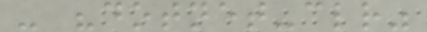- "dotnet-clr"
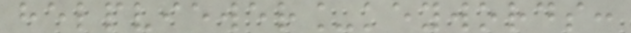helpviewer_keywords:
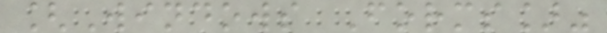[Windows Forms]"
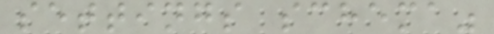settings schema"
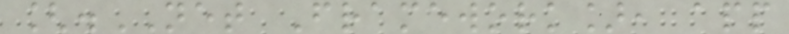[.NET Framework], app
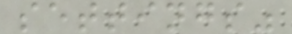settings"
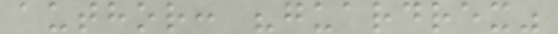author: "guardrex"
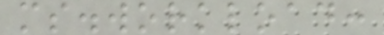ms.workload:
